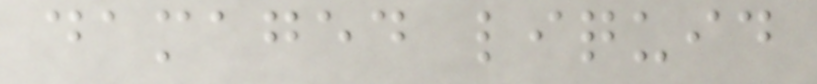damaged liquid
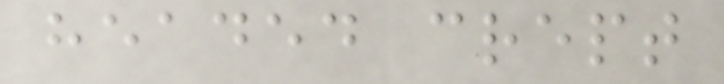headed crept
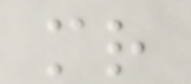mr
